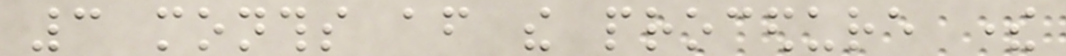3 months after the procedure there
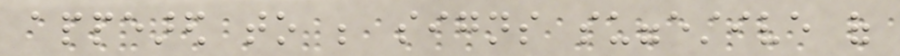appeared to be signs suggestive of
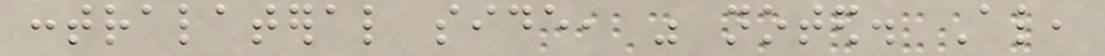contralateral side, was noted. Also,
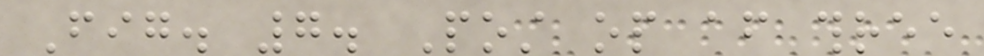Fig. 7. Post op after three
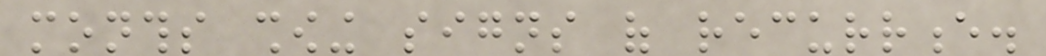months showing signs of recurrence.
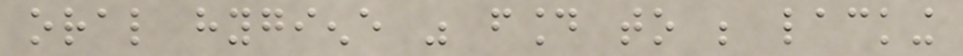oral hygiene was found to be lacking
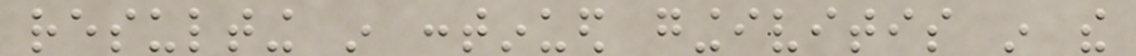resulting in continued gingivitis in the
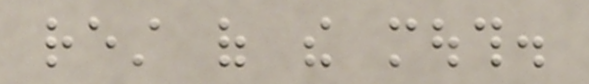rest of the mouth.
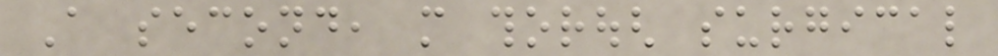A second, more thorough surgical
